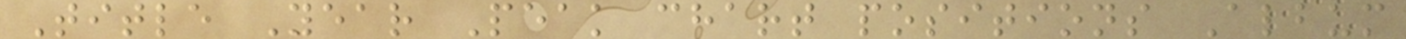Title Year Peak chart positions Album
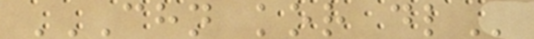CHN KOR DL
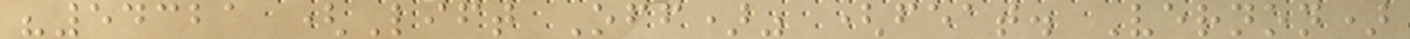"54321 (Lift Off)" (feat. Vernon)
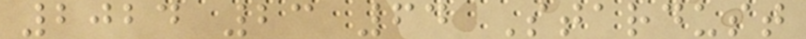2024 23 64 Stardust
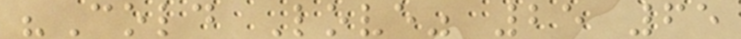"Cold Love" 25 65
